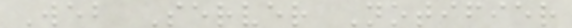Web Server Notifier
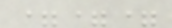===
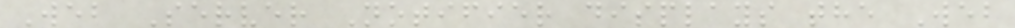Web Server Notifier displays the Web
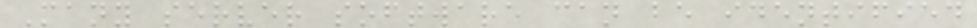Many server software can be identified
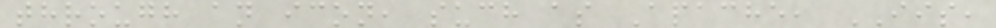through an icon, such as Apache, IIS,
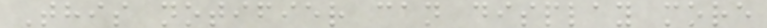This notifier can display more
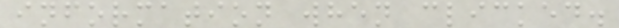information when clicked.
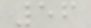56
